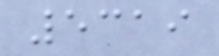5319
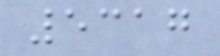5317
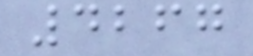4267
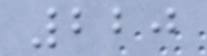220
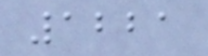1221
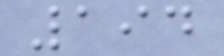194
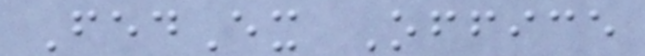FedEx Office
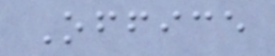Office
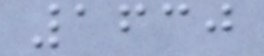1630
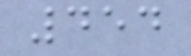454
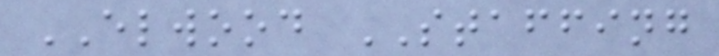ELWOOD STAFFING
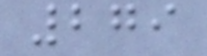279
